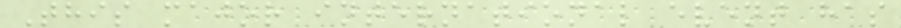This major international event has
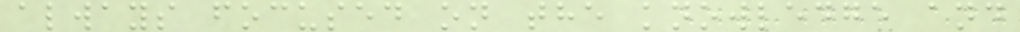always focused on the knowledge and
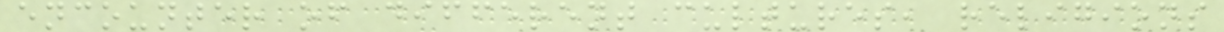encounter of different cultures, religions
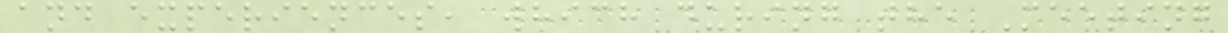and experiences, which during the Meeting
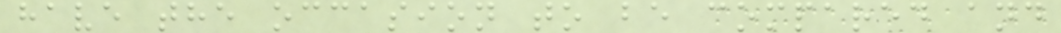have the occasion to be compared and
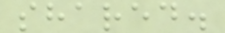shared.
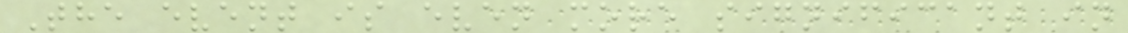The event is even more significant in
